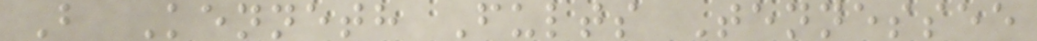B Kenneth Fults Tennessee
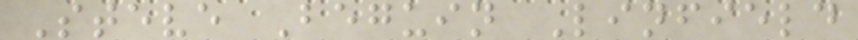Steve Beguin Linfield
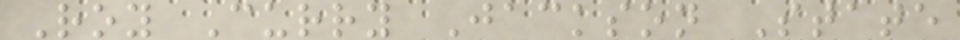Roy Curry Jackson State
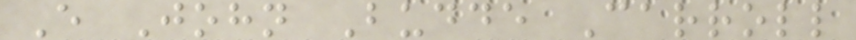E John Budde Carroll
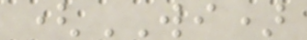(WI)
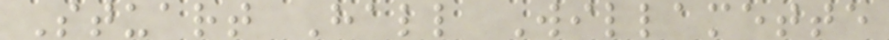Stuart Hall Willamette
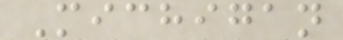Michigan
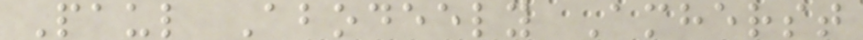Paul Abodeely Amherst
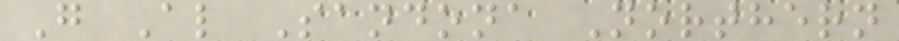G Al Sandona Northern
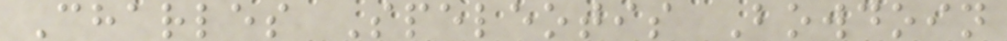Charles Speleotis Bowdoin
